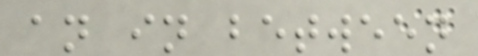an in between
